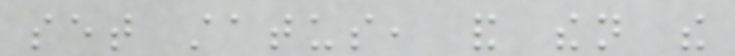set status, and then the
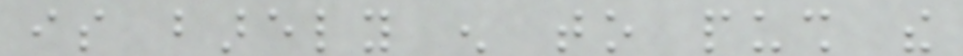is barely enough to push the
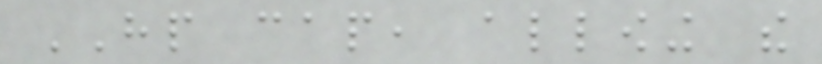HP cap, allowing the
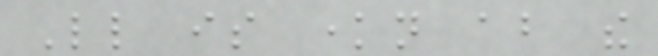Little is known about the
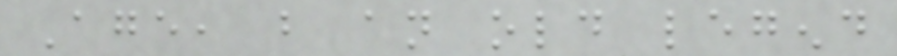Age, but an old legend
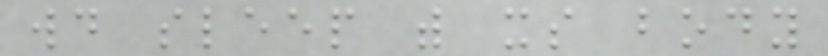would sleep with its body
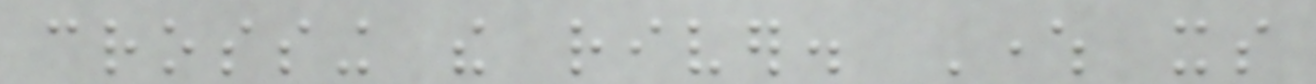crossing the river. Where its
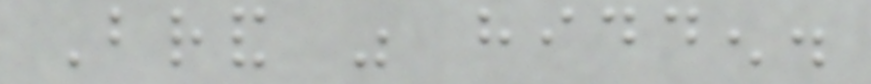Brand was hidden.
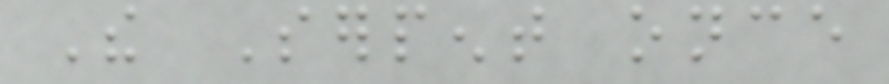The Serpent once
